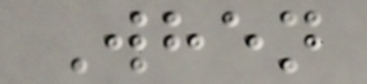When
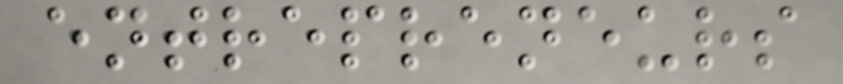entrepreneurs
